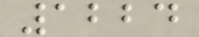1224
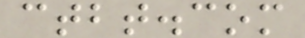ctbt.com
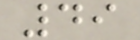49
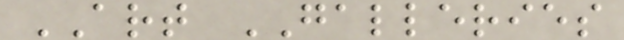ART GALLERIES
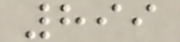899
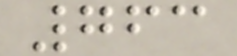763
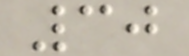30
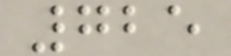725
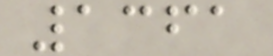1361
